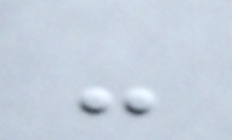-
